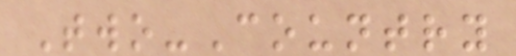Two-Country
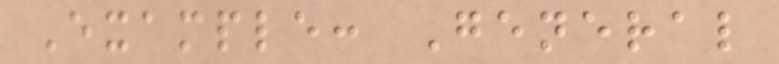Example: General
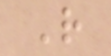R
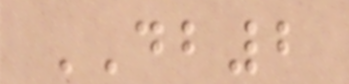DB2
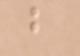b
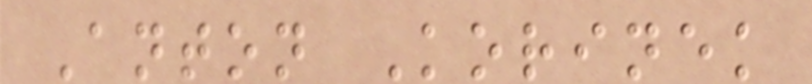Anton Korinek
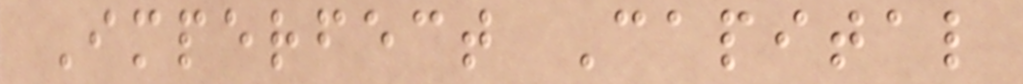Imperfect Capital
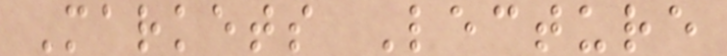Markets Lecture
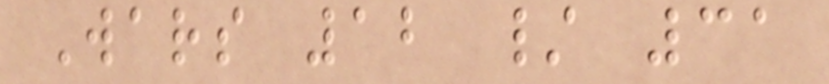Wars 12 / 31
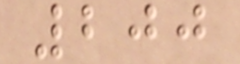200
